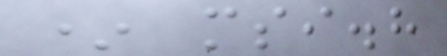* msi.h
